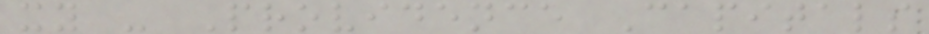xy - Providence Capitals
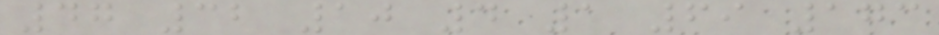47 32 10 4 1 69 173
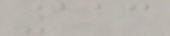113
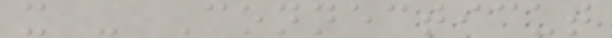x - Connecticut
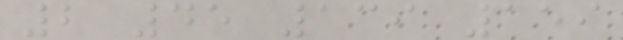2 45 139 159
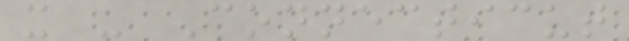x - Connecticut
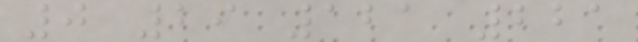0 29 121 221
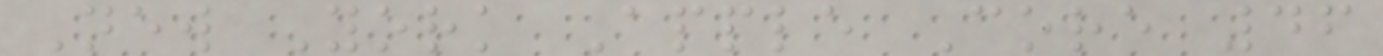New York Apple Core 46
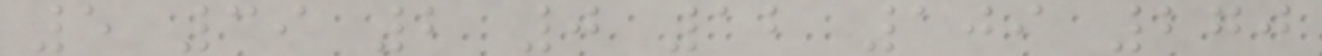5 39 2 0 12 109 270
